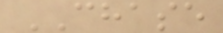CHASE
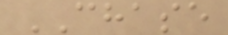CHASE
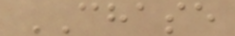CHASE
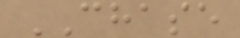CHASE
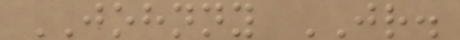JOHNNY JR.
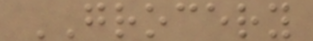GROCERY
